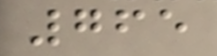765
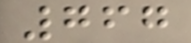767
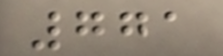771
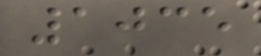1035
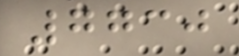7730
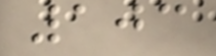103
